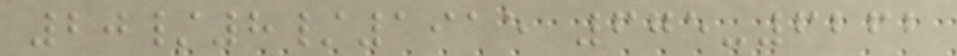20/8/1915 675-6262
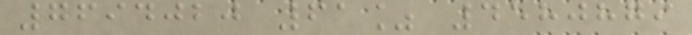7694020 61% 4580879
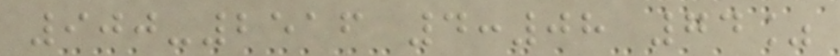900-2516 4:08 74%
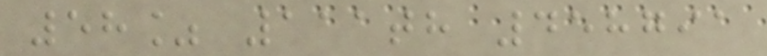58% 111th 458791
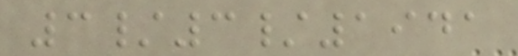3/3/1941
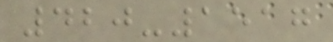420-1517
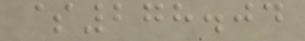$278.04
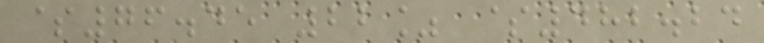$76.45 22% $482.24
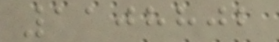1108802
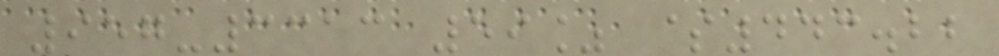957-3313 59% $443.22
